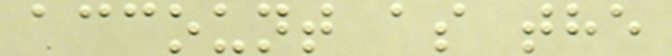account as the
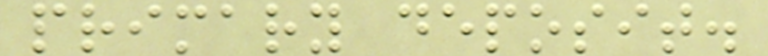primary deposit.
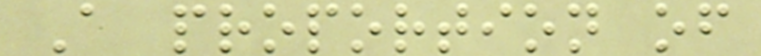A proportion of
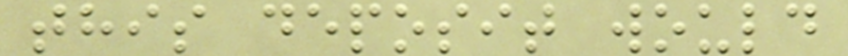this deposit would
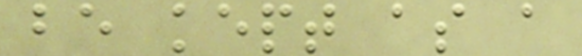be kept as a
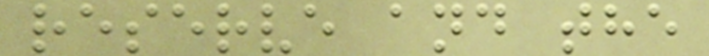reserve and the
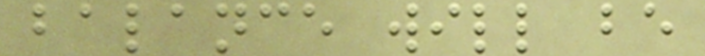balance will be
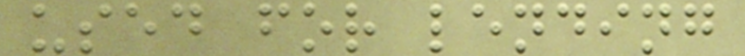used for lending
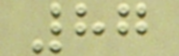87
